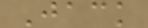Jack
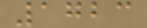1723
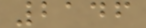2146
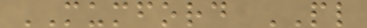MUMFORD PL
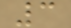3
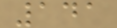141
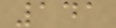141
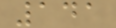141
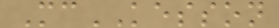McKESSON
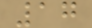17
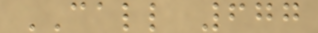CALL 677
